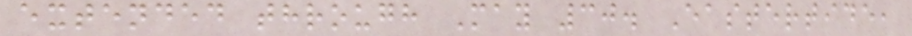extended through May 30. Eastertide,
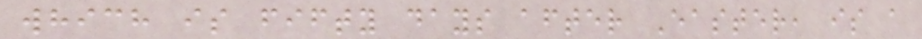which is fifty days after Easter, is a
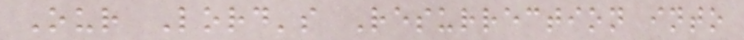Our Lord's Resurrection into
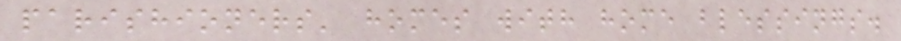parishioners' homes with home blessings.
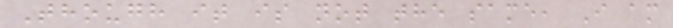Though it is not the same, I am
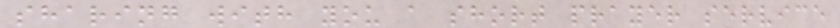sharing with you a short prayer service
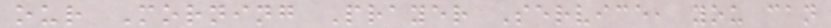our Morning Prayer Service, you can
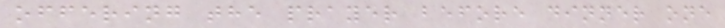offering the prayer before dinner one
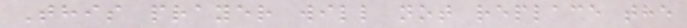This prayer will not replace the
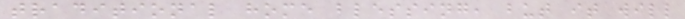traditional home blessing, but it will
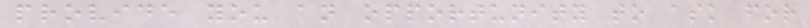provide you an opportunity to ask for
